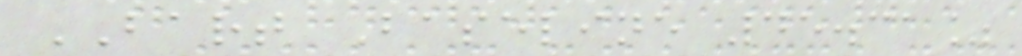BART Baseline 45.31%
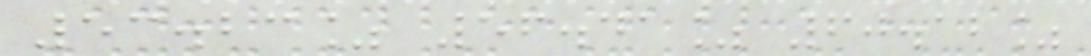53.23% 56.41% 60.12%
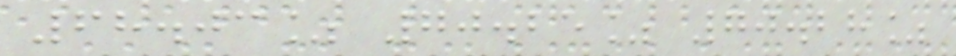68.03% 70.25% 70.28%
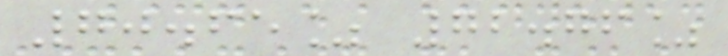70.65% 72.76%
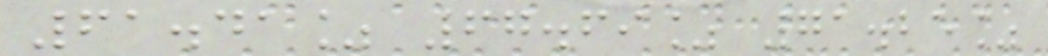61.41% 67.69% 71.25%
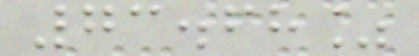73.68%
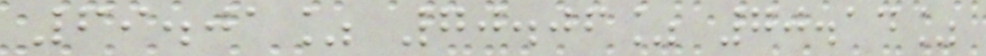69.01% 70.06% 70.14%
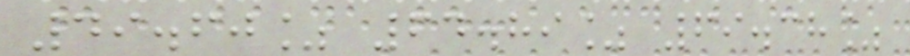49.60% 64.89% 69.38%
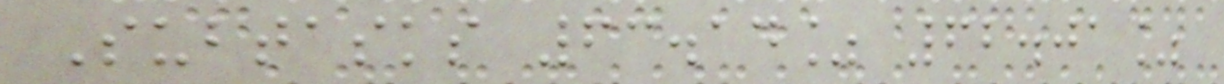Subtasks 63.14% 62.01%
